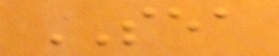SEA
